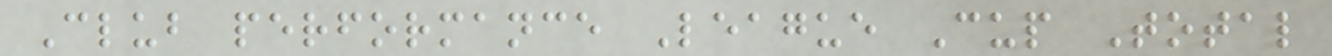Club performance League Cup Total
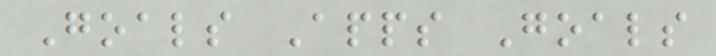Goals Apps Goals
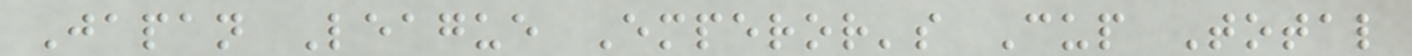Japan League Emperor's Cup Total
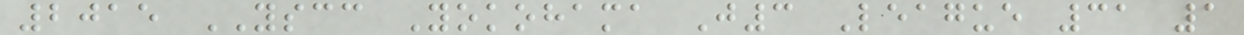2015 YSCC Yokohama J3 League 31 1
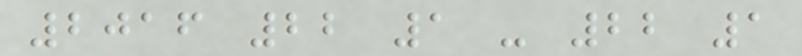2016 22 1 - 22 1
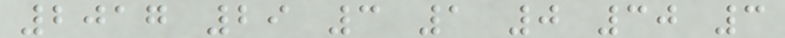2017 29 3 1 0 30 3
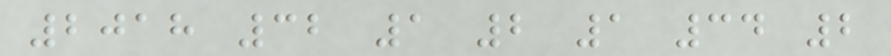2018 32 1 2 1 34 2
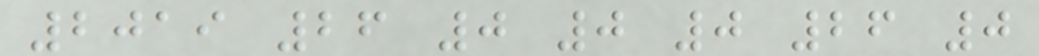2019 26 0 0 0 26 0
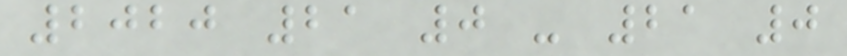2020 21 0 - 21 0
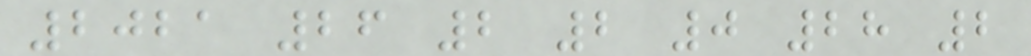2021 26 2 2 0 28 2
